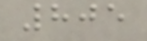805
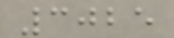3025
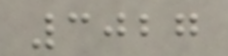3027
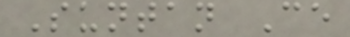Suntan Ce
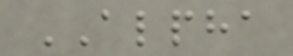ALPHA
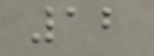12
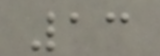13
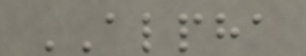ALPHA
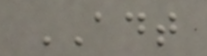ADT
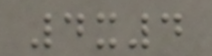4x4
